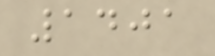1401
